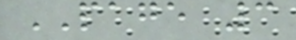PAGE 3
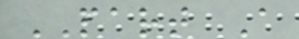PART A
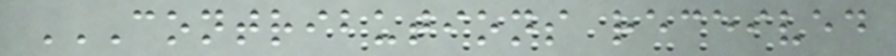CONTRIBUTIONS RECEIVED
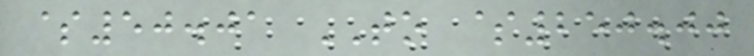$50.01 TO $250.00
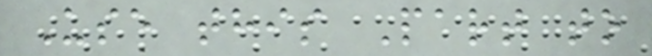Use this Part to
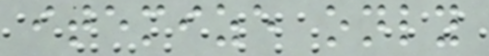itemize only
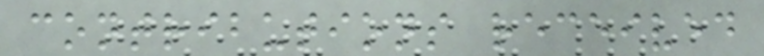contributions received
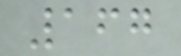167
